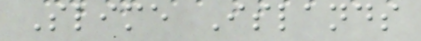Slime Islands
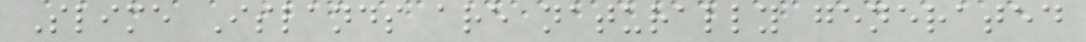Slime Islands are naturally generated
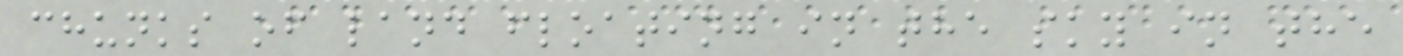chunks of land floating in the sky in the
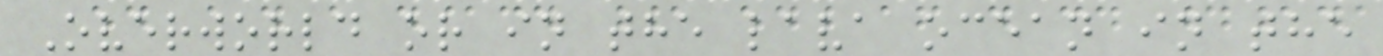Overworld or in the lava ocean in the
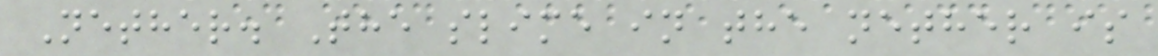Nether. The slime in the nether is
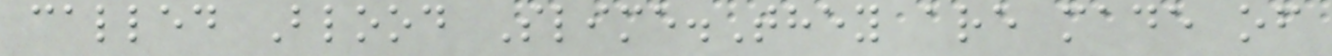called Blood Slime.They are made of
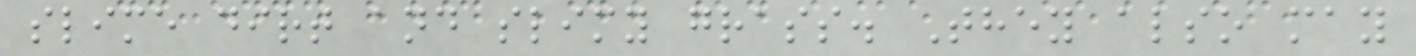slime dirt and slimy grass. They also may
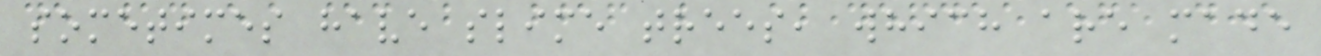sometimes have slime trees, which are made
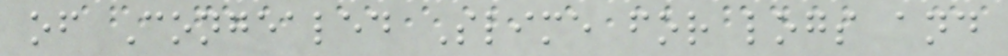of Congealed Slime for logs and
